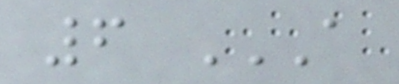6 A
